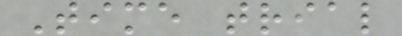Time trial
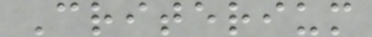Criterium
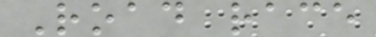Road race
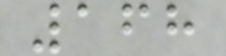168
